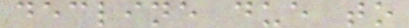decline due to
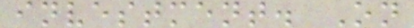investment. On
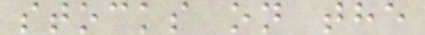stocks on the
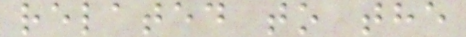related to the
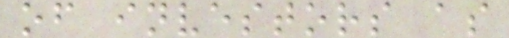of investors as
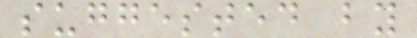suggested by
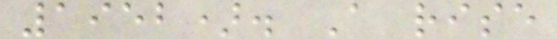1952). A rise
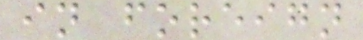in foreign
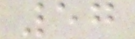57
